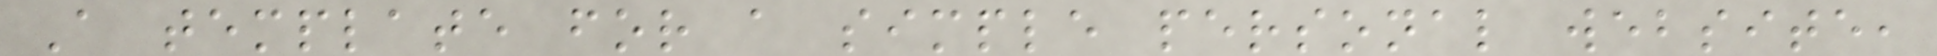A template for a simple personal website,
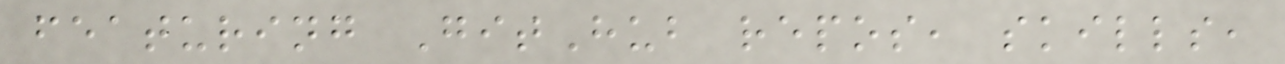featuring GitHub repos, skills,
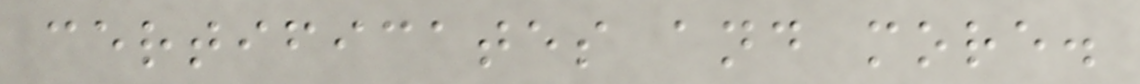certificates and more.
